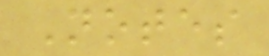Notes
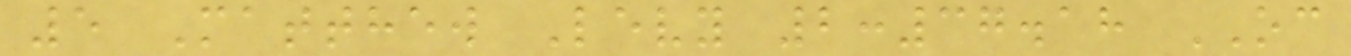5 Matthew Levy 2:37.18 OC
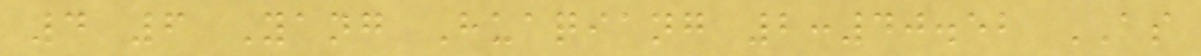4 6 Yang Huaqiang 2:40.52 AS
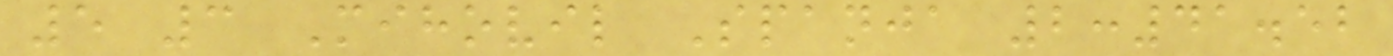5 3 Mihovil Spanja 2:41.52
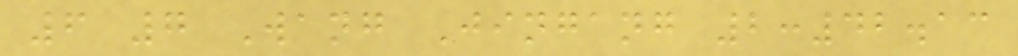6 7 Wang Jingang 2:42.13
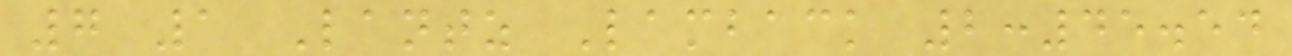7 1 Lantz Lamback 2:45.54
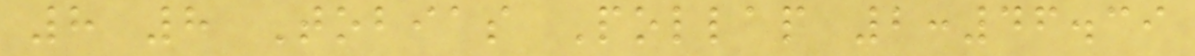8 8 Tobias Pollap 2:46.39
